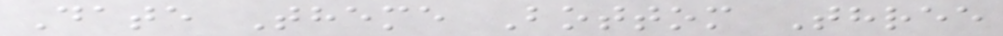Date Theme Bottom Three
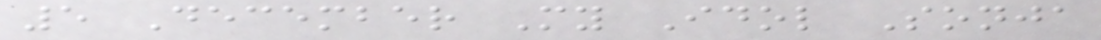5 December My Idol Sonja
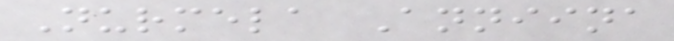Nurmela Anniina
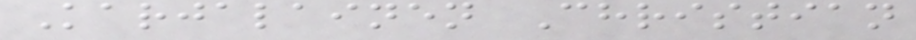Karjalainen Christian
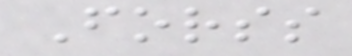Forss
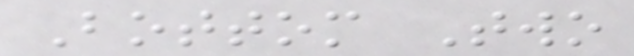Bottom Two
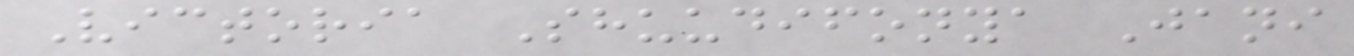Victoria Shuudifonya Jani
